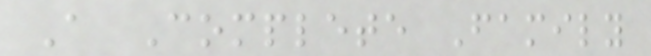A Complete Family
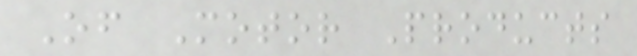Of Motor Products
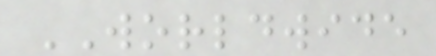WORLDWIDE
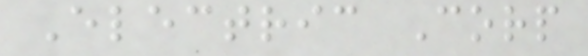Electric Corp
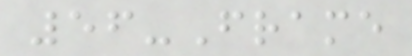56-Frame
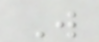W
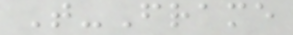T-Frame
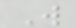W
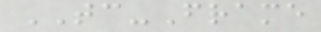TC-Frame
